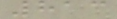813
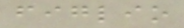figlio
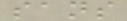sans
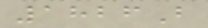1826B
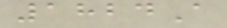1824A
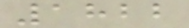1822
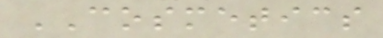COSMETICS
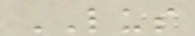LUS
